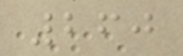260
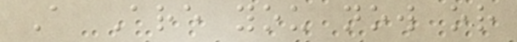A Are you now or
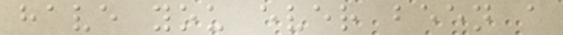have you ever been a
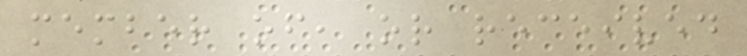member of, or received
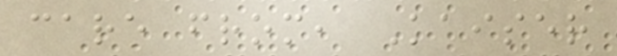care from, Kaiser
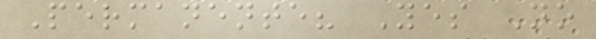Permanente? Yes No
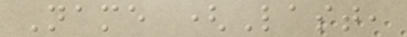Name (Last,
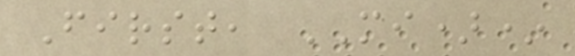First, MI)*
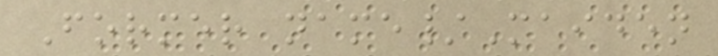Former name/Maiden
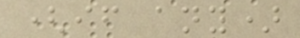(if any)
